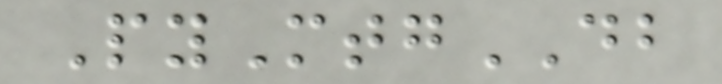PyMtgDB
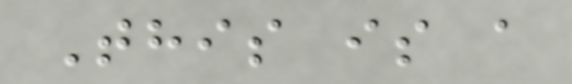This is a
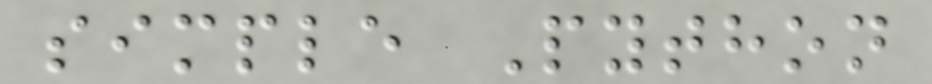simple Python
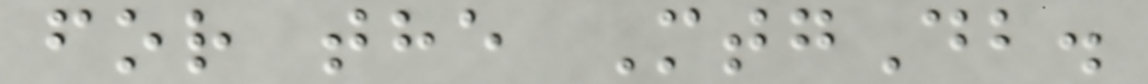for the MtgDb.
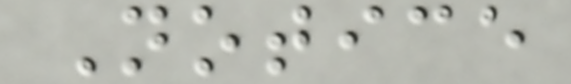Notice
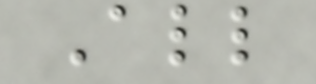All
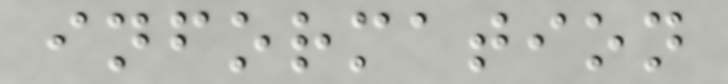information
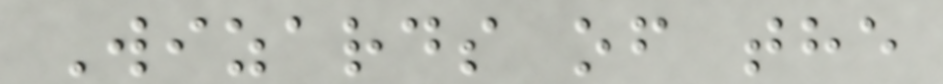Wizards of the
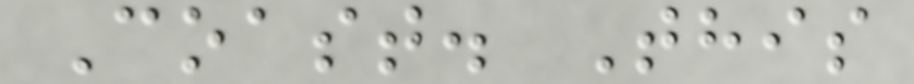Coast. This
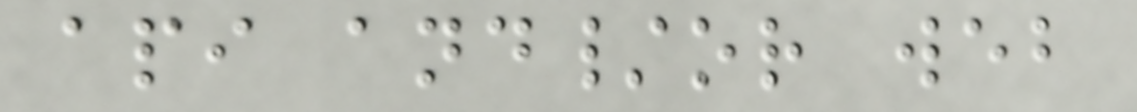api and/or web
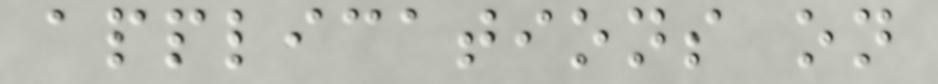applications on
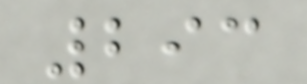293
